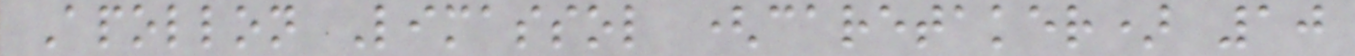Apollon Limassol (caretaker) 10
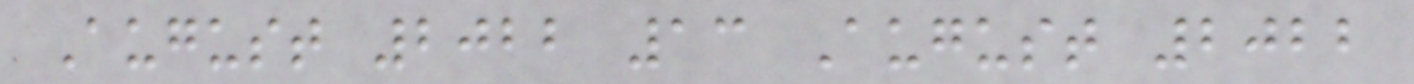August 2022 13 August 2022
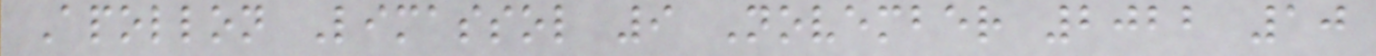Apollon Limassol 9 November 2022 10
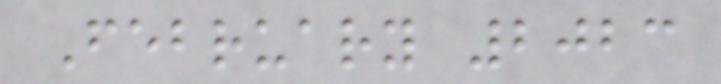February 2023
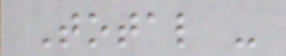Total -
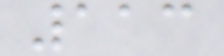113
